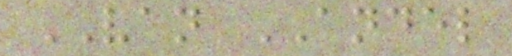VAN ANDEL
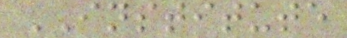INSTITUTE
